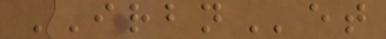IRBNet
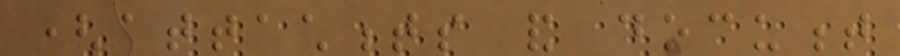(attachments and document
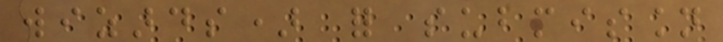wizards) for submission
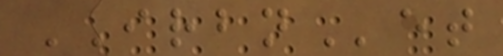IRBNet
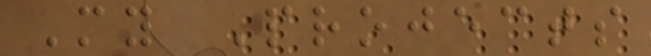My Projects
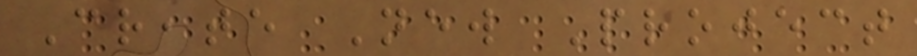Create New Project
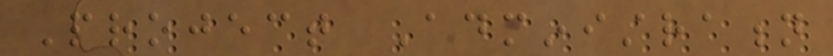Project Administration
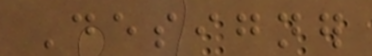Designer
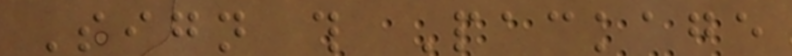Sign this Package
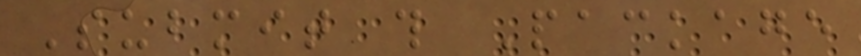Submit this Package
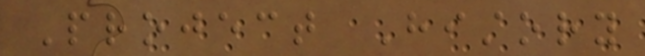Project History
